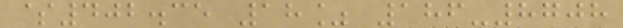$402.35 18% 186-8708
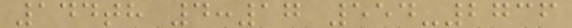144th 4:17 554-2736
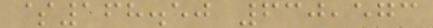$168.50 630,573
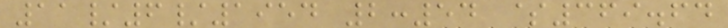11/6/1954 2:54 $369.64
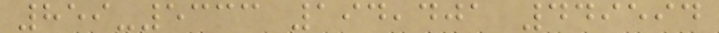859-5333 194,401 449594
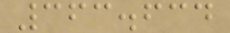363.634
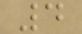4
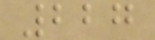227
